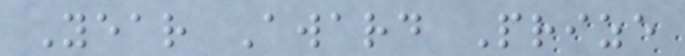Year Award Prize
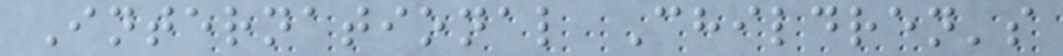International Children's
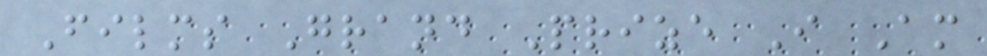Films Grand Prize I Am
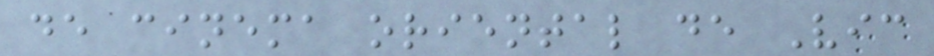de cinema oriental de Vic
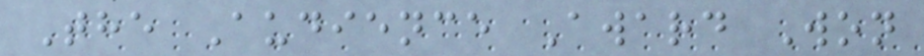The Audience Award Won
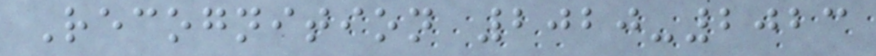Recognition 2020-2023
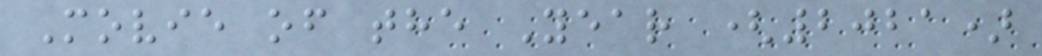Movie of the Year (2021)
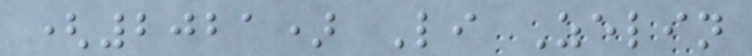(2021) Li Zelin
